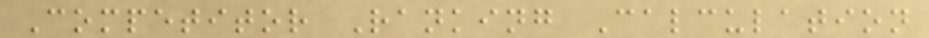Competitor Ranking Calculation
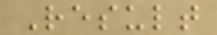Result
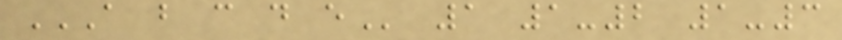A B C D E 1 1-2 1-3
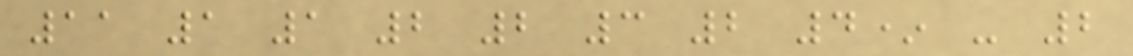11 1 1 2 2 3 2 4* - 2
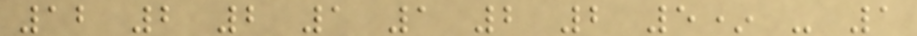12 2 2 1 1 2 2 5* - 1
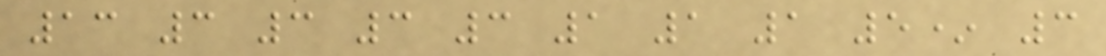13 3 3 3 3 1 1 1 5* 3
